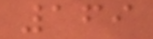169
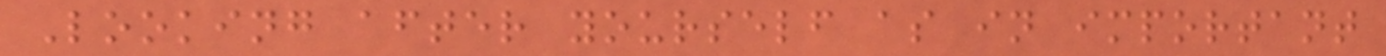Looking after yourself as in important
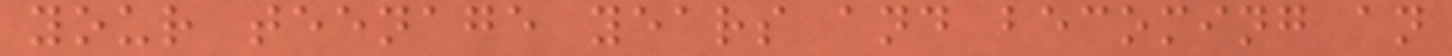your teenage years and becoming an
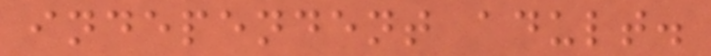independent adult.
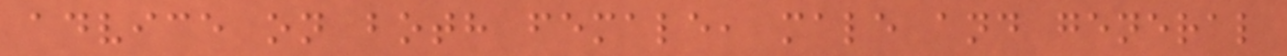advice on both female, male and general
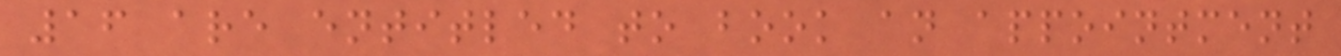16 are entitled to book an appointment
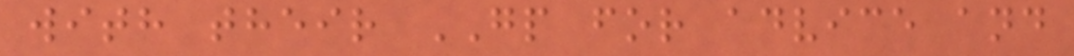with their GP for advice and
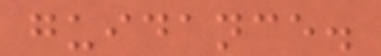guidance.
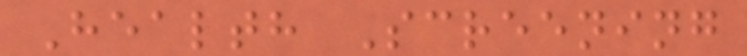Health Screening
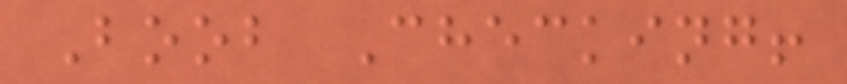Boob Checking!
